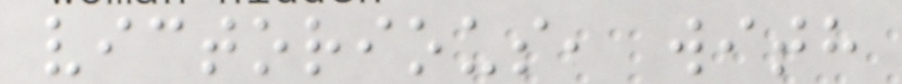victorious, with
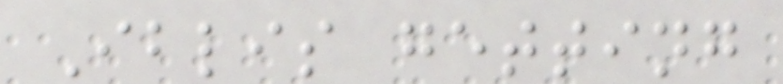Iblis getting
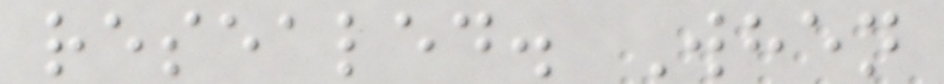resealed. When
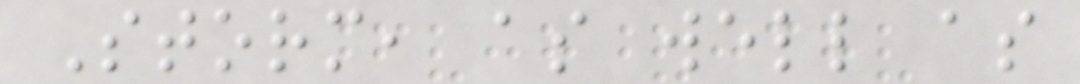Storm, as well as
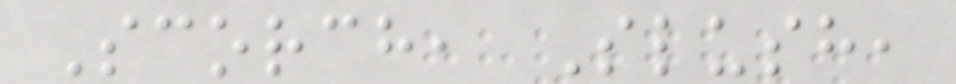Scorch, Slush,
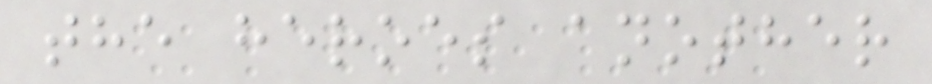the heroes another
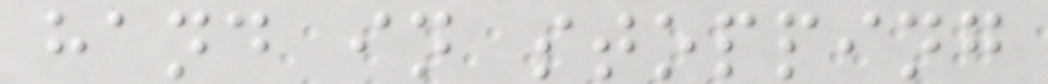hand in stopping
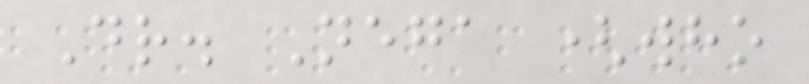Dr. Nega (who
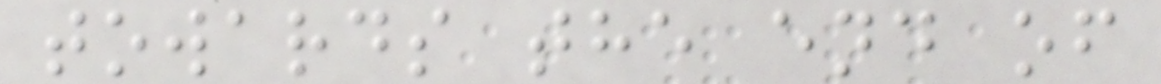towards the end of
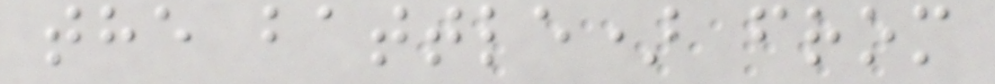the battle) from
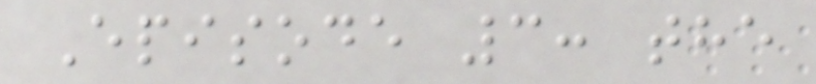Episode 3: the
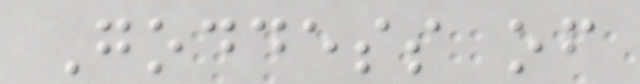Goddess of
